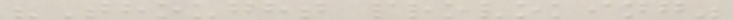"Thought provoking"
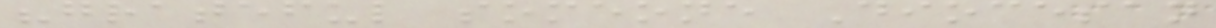"grateful someone Diocesan
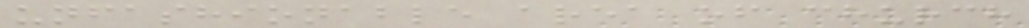unfashionable area of church
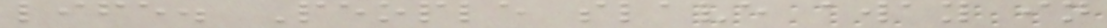life. People slave away in
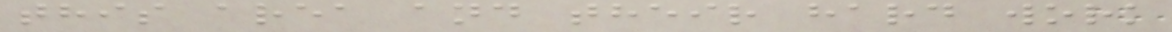this area and their hard work
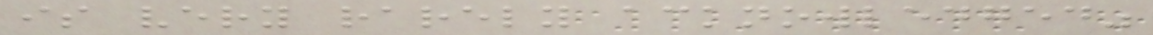is very rarely acknowledged"
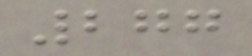277
